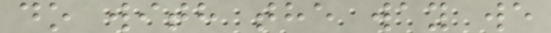do with the way we
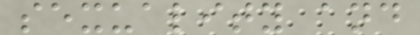sexuality and
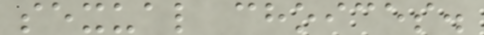sexual choices.
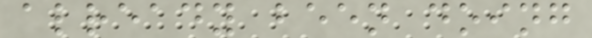already been doing
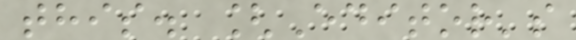this. [Editor's
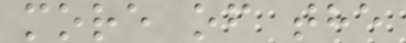more of the
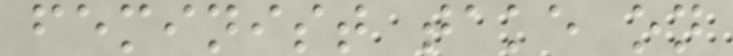feminist take on
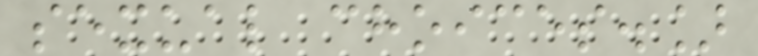sexual choices.]
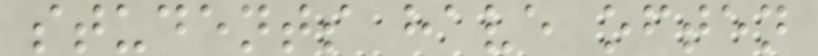students have often
